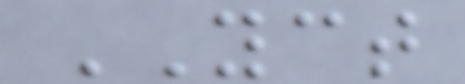YCT
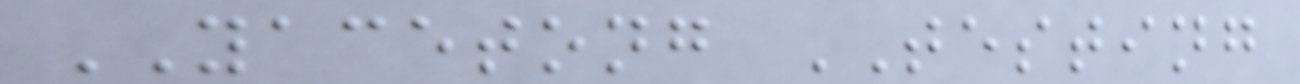YACETONG TESTING
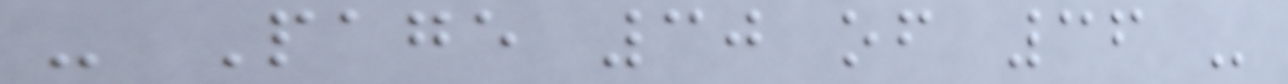- Page 30 of 36 -
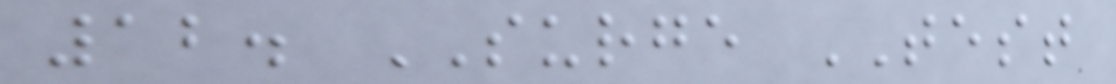12. SURGE TEST
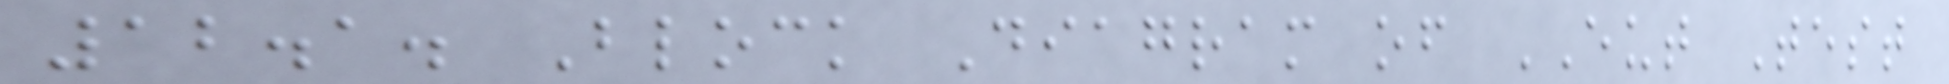12.1. Block Diagram of EUT Test
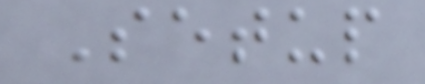Setup
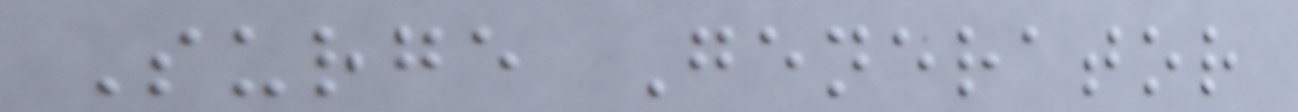Surge Generator
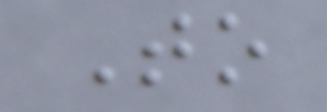To
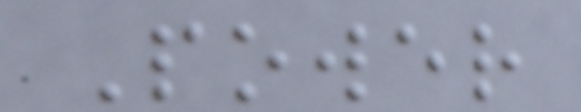Power
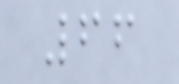66
